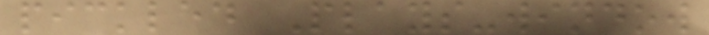pickled Plays-window
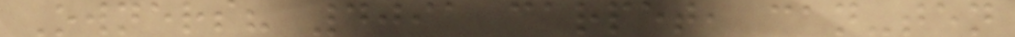Owners? 4091 carpet, can-ten
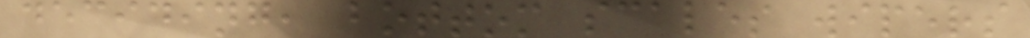deciding, bottom scales wipers
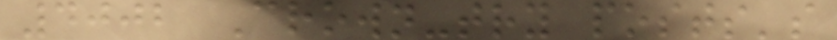4002 Crown-try posts's
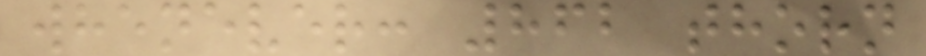whenever: 862 thorn
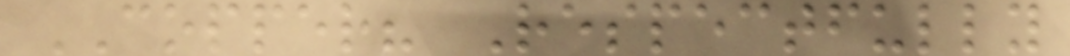COPPER? Respectfully
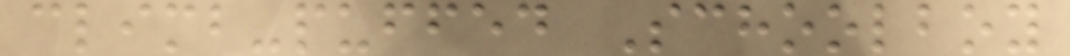climb-puffed Schoolboy
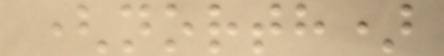(north)
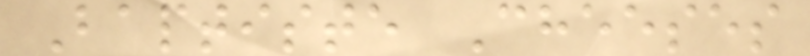Baptiste Cheeses
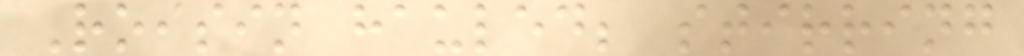Roisin hauled; stirring
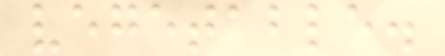vegetable.
